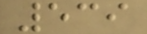539
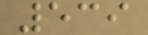539
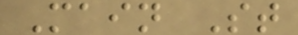Main St
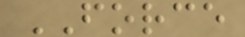FORCE
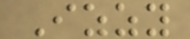Izzy
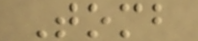Tomb
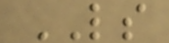LS
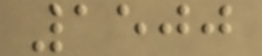1500
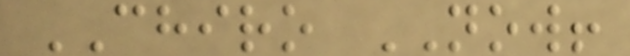CHIRO NOW!
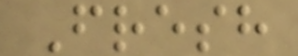Fresh
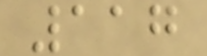117
